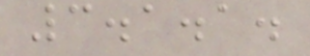3.1.1.
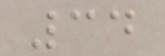34
